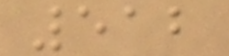512
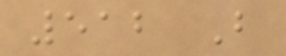512 B
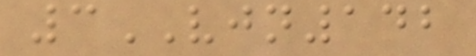3VJN142
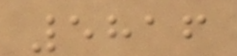5816
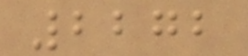2272
